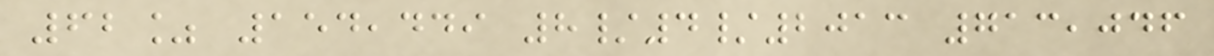62% 154,449 8/4/2013 713,046
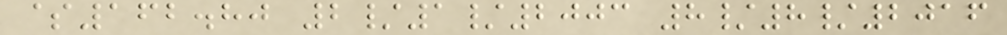$162.80 2/1/2003 8/8/2016
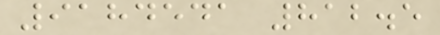9184541 812.5
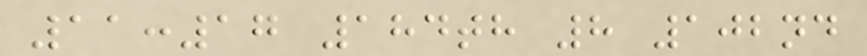11:17 184th 8 102nd
